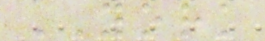YORK
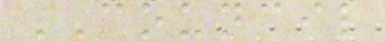COUNCIL
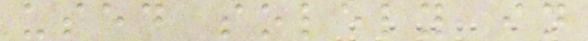used solely in
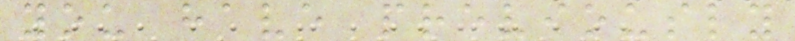you have previously
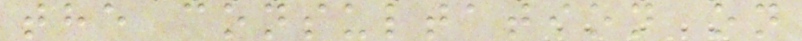the consultation on
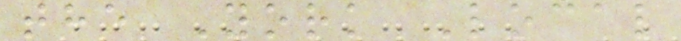the York Local
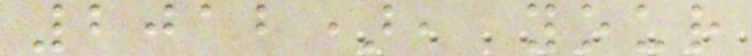2012), your
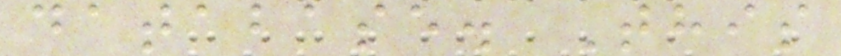database. This
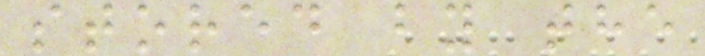stored by the
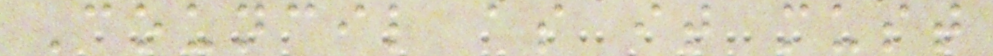Council as it must
